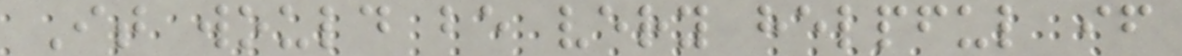It would be very helpful if
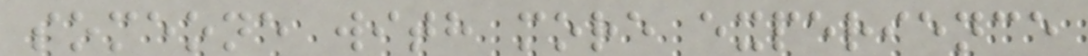someone with more experience
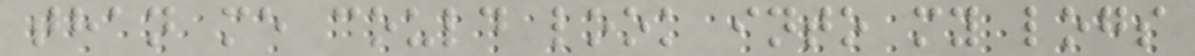than me could look into my logs
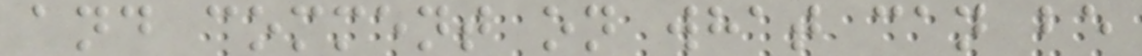and comment on what can be
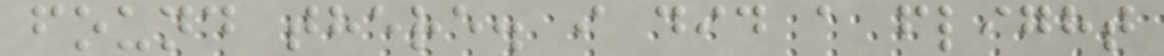found there. i did a flight
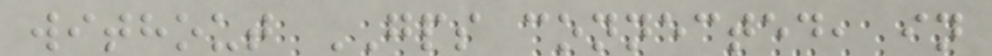without GPS connected, in
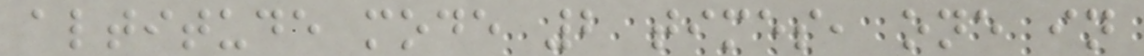altitude mode 2 times, one in
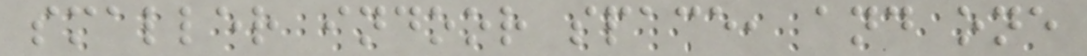smaller indoor space, and one
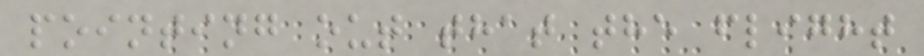pointing out that the flight
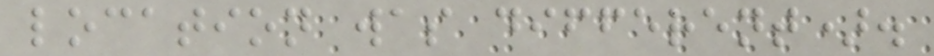location was different).
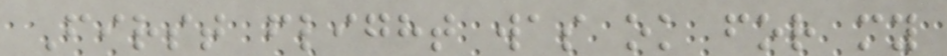First flight was ok for my
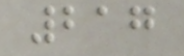217
